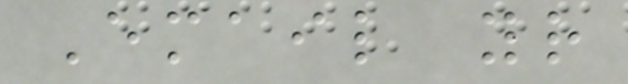Email your
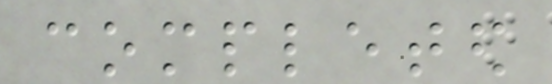completed
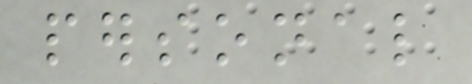personal
